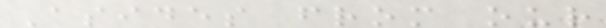Asides from our
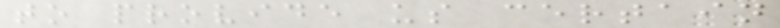to provide us certain
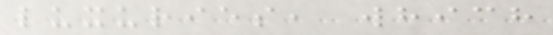luxuries, which
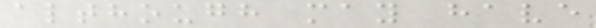although may have
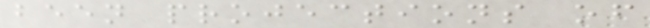been projections of
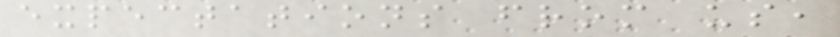expectations from us,
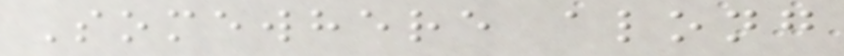Somewhere along
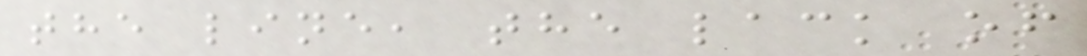the line, the lack of
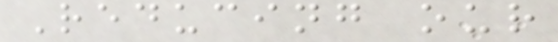Reducing our
